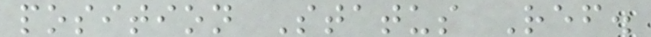position Status Ref.
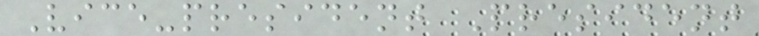Vice-president President
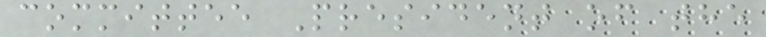committee President of the
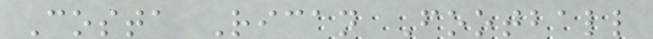Costa Rican Football
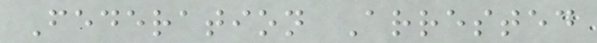Federation Arrested
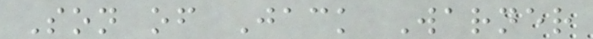Son of Jack Warner
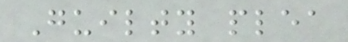Guilty plea
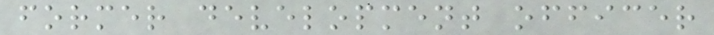former development officer
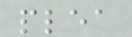plea
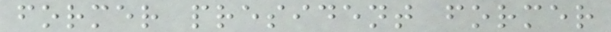former president former
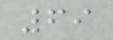69
